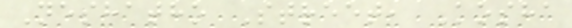Neshatho Street, Kosha
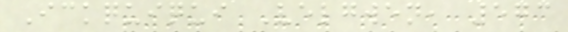Ickquiqui Velgwen, 573
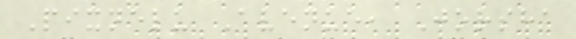Pixnelu Avenue, Jorsha
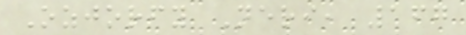Ozjorfy Neri, 167
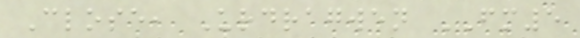Close, Urdragwen FM5
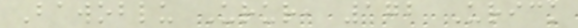Bawoblu Urur, 172 Urick
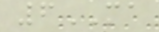6MA
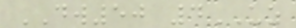DW50 4UZ
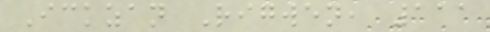Ickzan Rigwen, 111
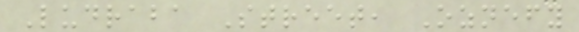Ludraba Street, Oznefy
